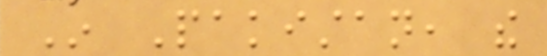In Pakistan, the
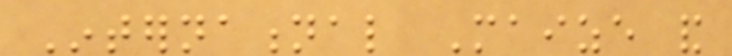International Maize and
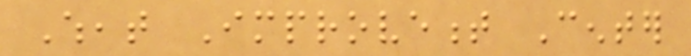Wheat Improvement Center
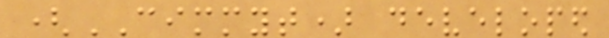(CIMMYT) developed
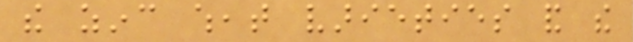the zinc wheat varieties and the
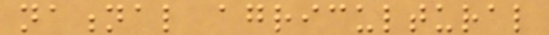national agricultural
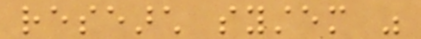research system was
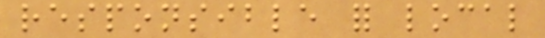responsible for local
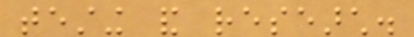testing and research.
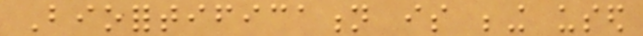Biofortification is being used
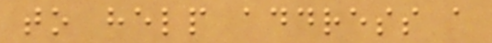to help address a
